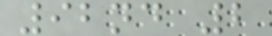92nd 2
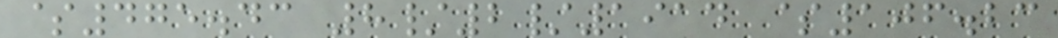$475.43 8/2/1914 $106.23
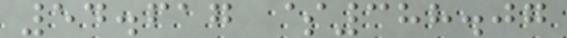54.617 $388.07
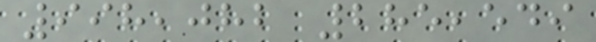998,082 285,549
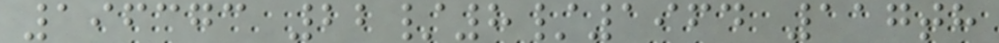196373 22/8/1964 117th
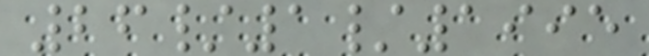26/1/1995
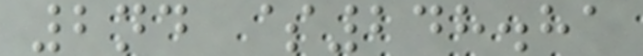2nd $248.81
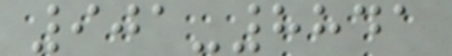901-8841
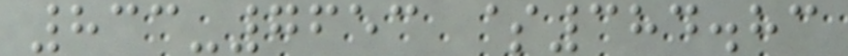833-7653 $384.83
